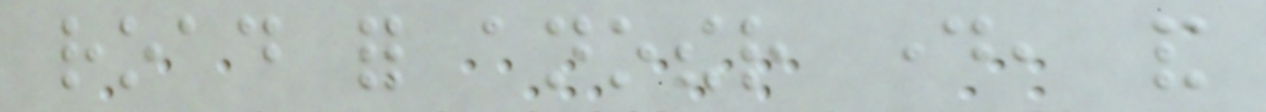road for another day, and
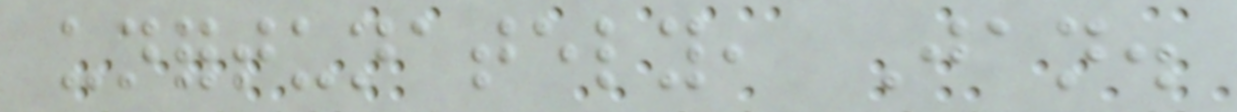unfortunately, Jan.
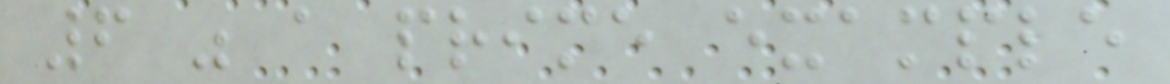6 was a prime example
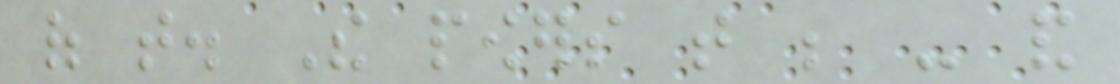of that. The powers that be - and
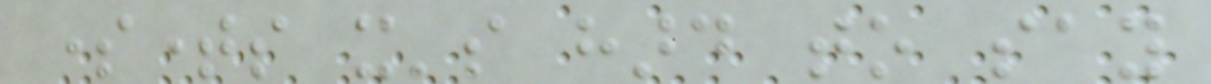sometimes it's hard to say
